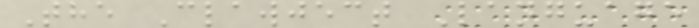The Clawject Language
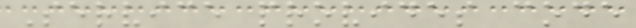Service provides code
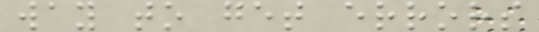way to get errors
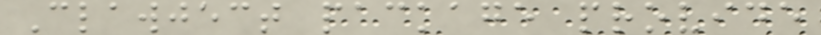Clawject package provide
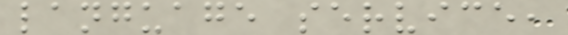language service,
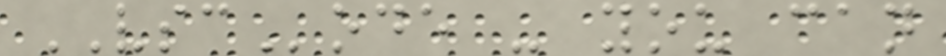VSCode - you can
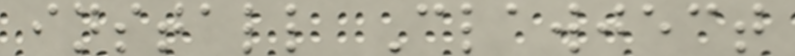install Clawject
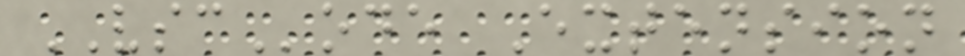VSCode Extension
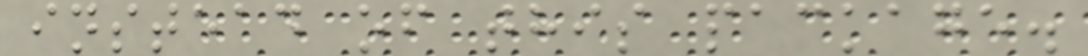instead of this package.
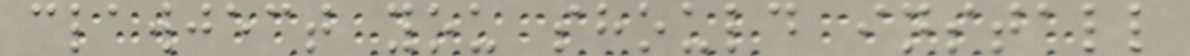clawject you should install
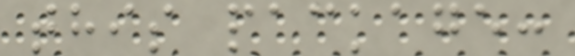this package:
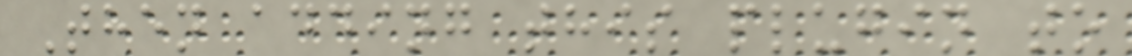Then adding this plugin to
